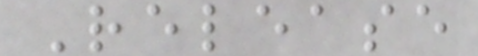Release
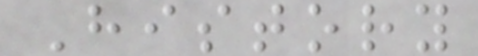History
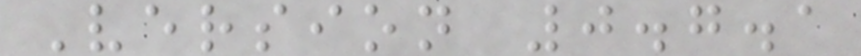Version 0.7.1
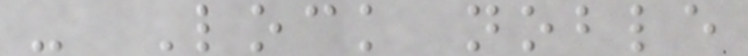- Lock noble
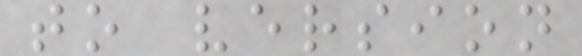to version
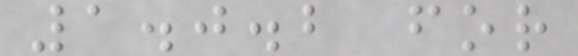1.0.2 for
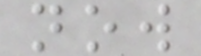now
